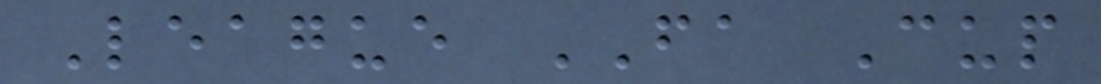League FA Cup
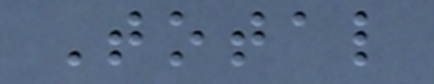Total
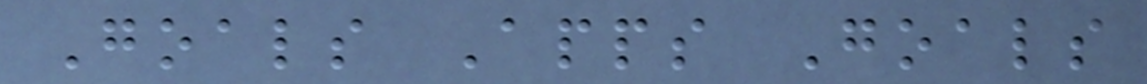Goals Apps Goals
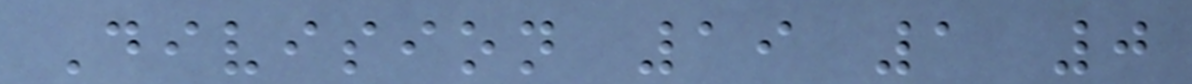Division 19 1 0
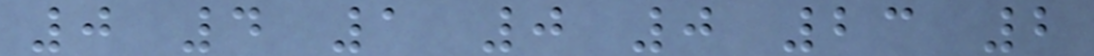0 4 1 0 0 23 2
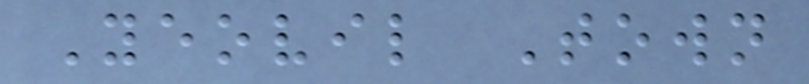Yeovil Town
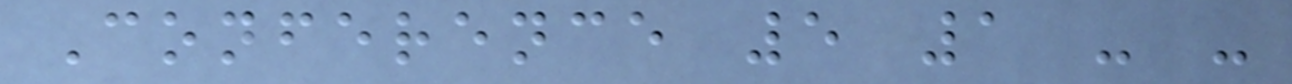Conference 5 1 - -
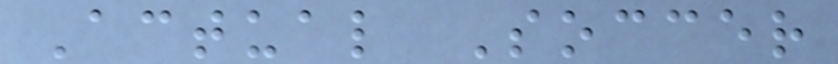Actual Soccer
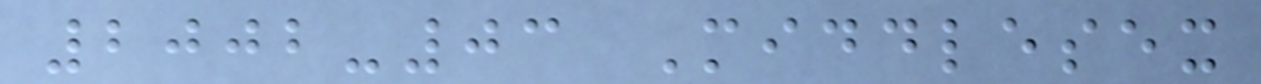2002-03 Middlesex
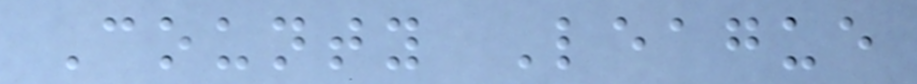County League
